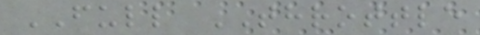FULL THROTTLE
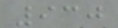930
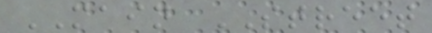MAIN STREET
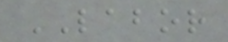LABOR
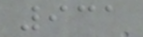931
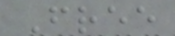Free
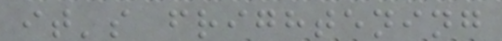it's frightening
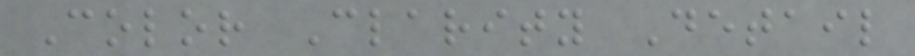Color Clarity Detail
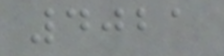4021
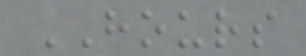HOURS
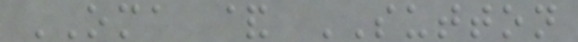OMA & SUTTON
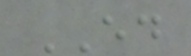ED
